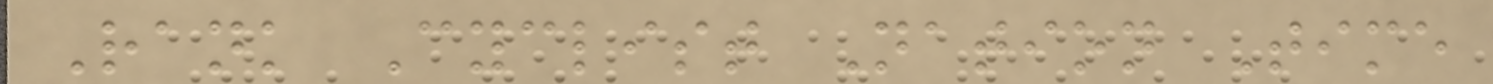Rank Cyclist Nation Time
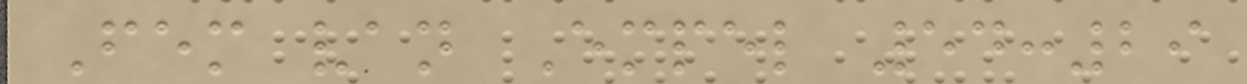Fem van Empel 54:29
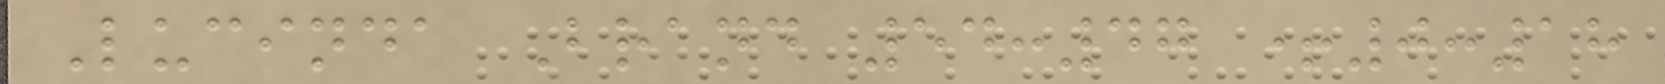Lucinda Brand 54:47 +0:18
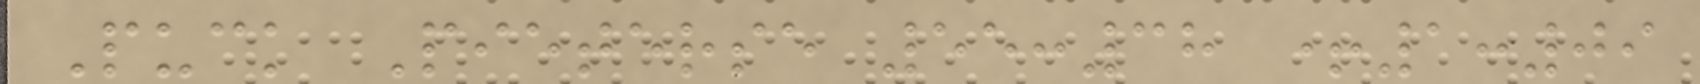Puck Pieterse 55:38 +1:09
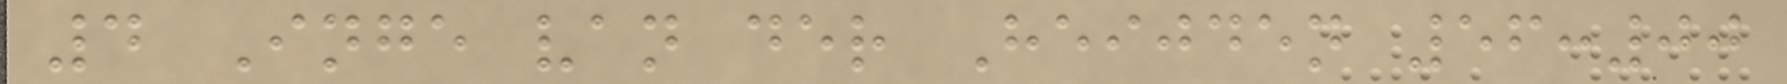4 Inge van der Heijden 56:00
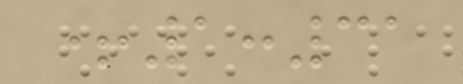+1:31
